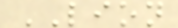LION
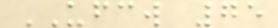UFCW 75
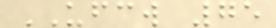UFCW 75
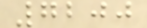7200
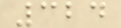324
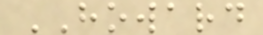HOWARD
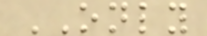ONLY
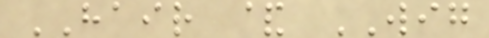HAIR & WIG
